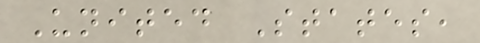United States,
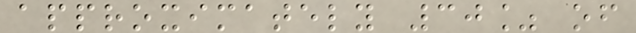approximately 30% of
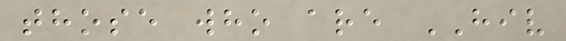those who are HIV
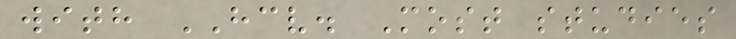with HCV. Most studies
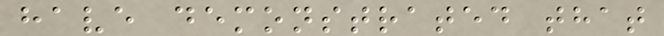have demonstrated that
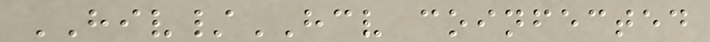HIV/HCV coinfected
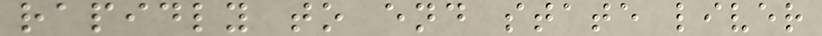rapidly to end state liver
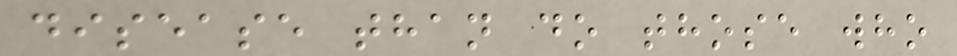disease than do those who
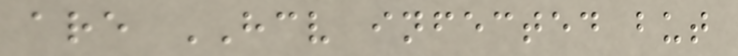are HCV infected but
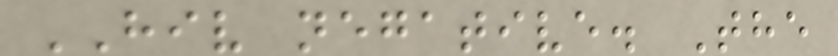HIV negative. The
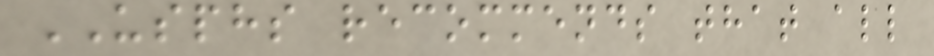USPHS recommends that all
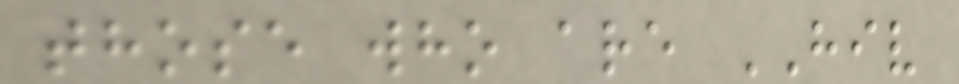those who are HIV
